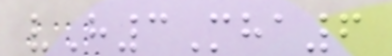vH3Mha6
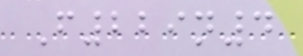F229n4
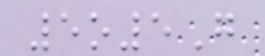5o5G
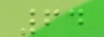64
